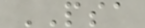PSA
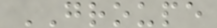GROUPE
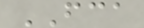FCA
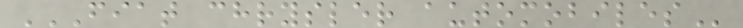FIAT CHRYSLER AUTOMOBILES
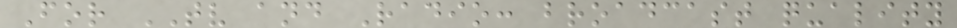For TV and Radio: broadcast quality
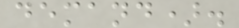demand).
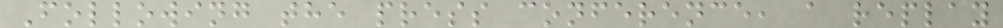Following the press conference, a replay
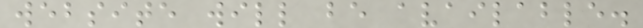website will be available.
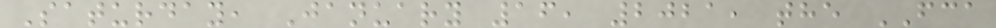Saturday, January 16, 2021, the FCA
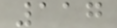117
